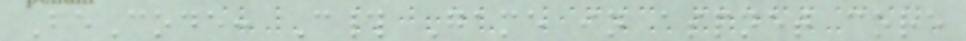BeCode: C# Game in aspnet core
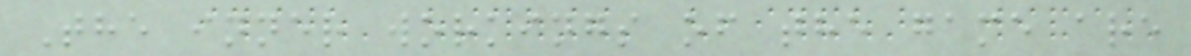The inner workings of the game are
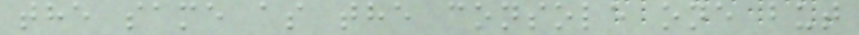the same as the console one but
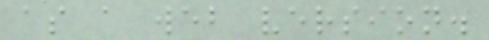as a web version.
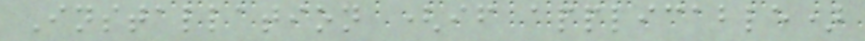Installation (if applicable)
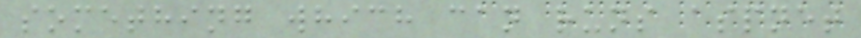something which can runs aspnet
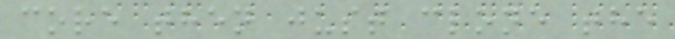core then just clone the
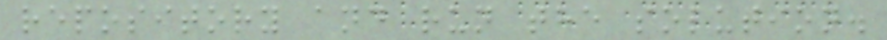repository and run the solution.
